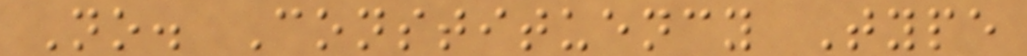No. Constituency Type
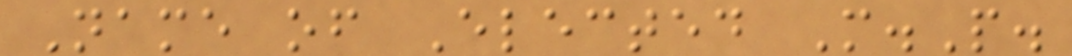Name of Elected M.P.
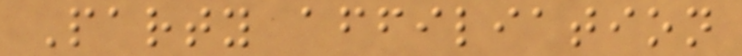Party affiliation
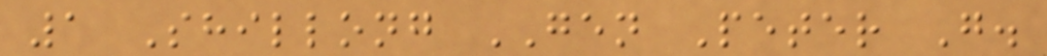1 Shillong GEN Peter G.
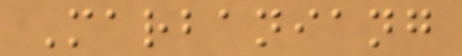Marbaniang
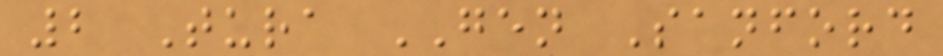2 Tura GEN Sanford
